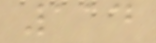114
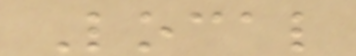Local
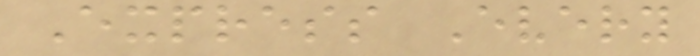Express Every
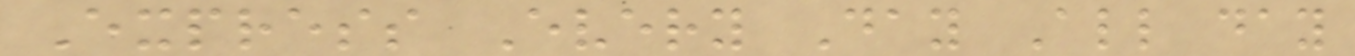Express Every Day All day
